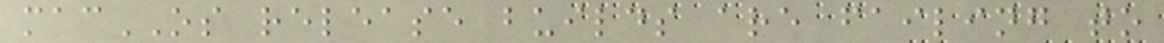macOS release builds are failing to
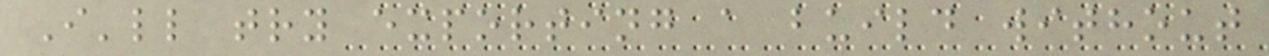I'll try exporting a build without
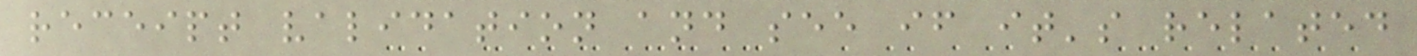receipt validation and see if it's related
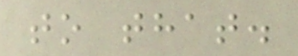to that.
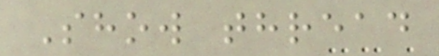Show thread
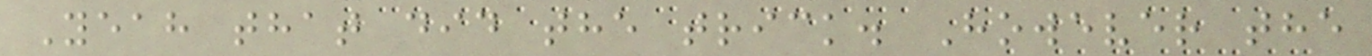Yeah that did the trick. However the
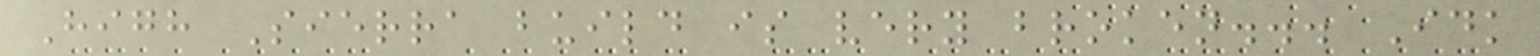High Sierra build is very broken... Idk
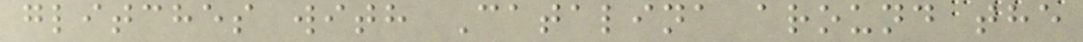glitches with Catalina around the
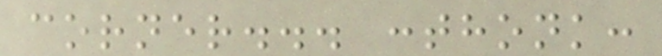corner... :thonk:
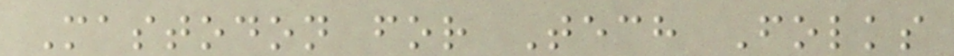Mastodon for Tech Folks
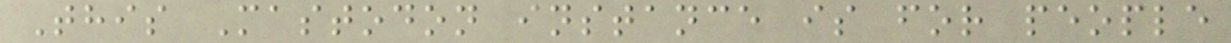This Mastodon instance is for people
